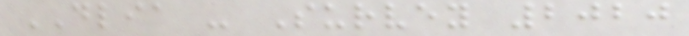DLIA - Survey 2020
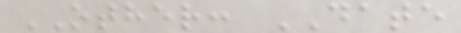OTHER: DATE
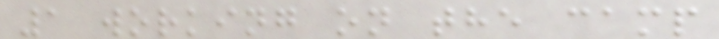1 working on the camp
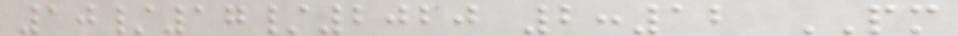10/17/2020 2:12 PM
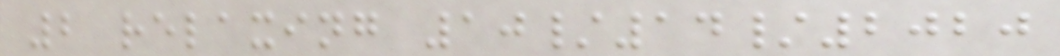2 relaxing 10/14/2020
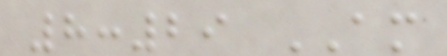8:29 AM
